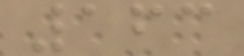163
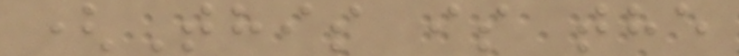(This is the
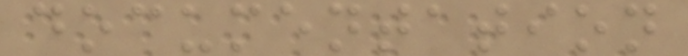documentation
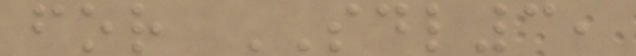for SDL3,
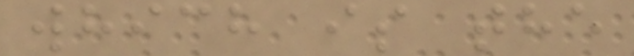which is the
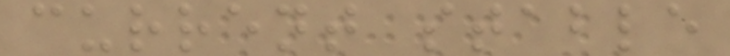current stable
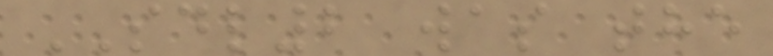SDL2 was the
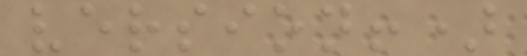version!)
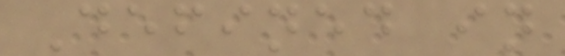Defined in
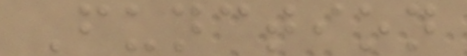Function
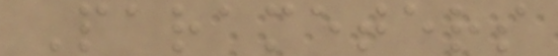Parameters
